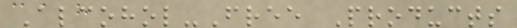Alcohol-Free Products
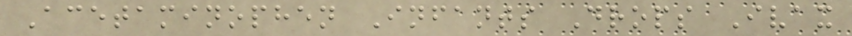Acetaminophen Infants Drops Ivax
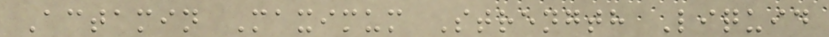Actamin Maximum Strength Liquid
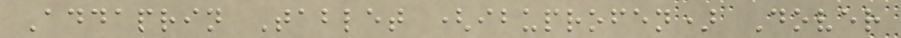Addaprin Tablet (ibuprofen) Dover
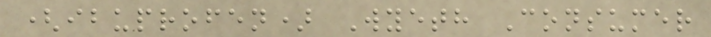(ibuprofen) Wyeth Consumer
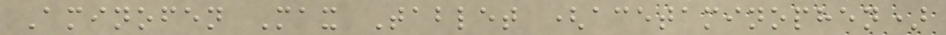Aminofen Max Tablet (acetaminophen)
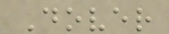Dover
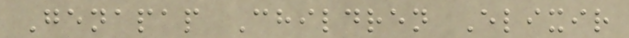Genapap Children Elixir
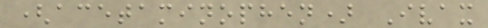(acetaminophen) Ivax
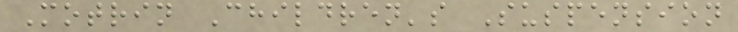Motrin Children's Suspension
